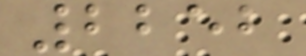2252
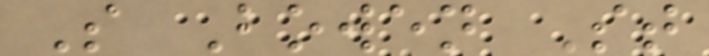S Bowen St
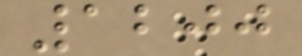1200
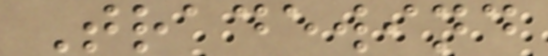Tradewind
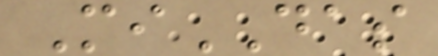MiDAS
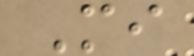Mi
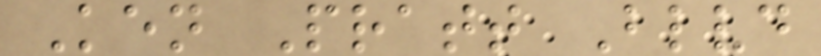Ken Pratt Blvd
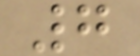7
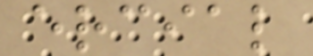ercial
